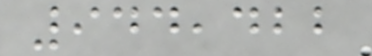944,422
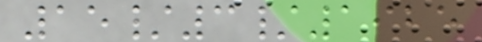15/3/1925
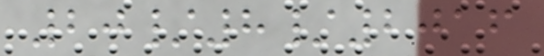20/8/2016
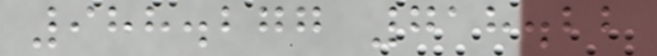988.277 718.22
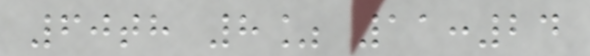60th 8% 11:24
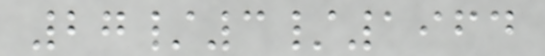27/3/1964
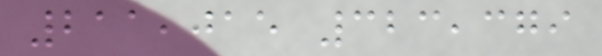211,015 323,379
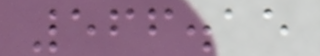566.15
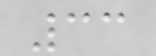33
